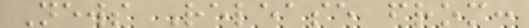News Release from:
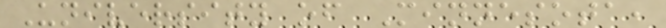University of Minnesota,
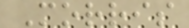Morris
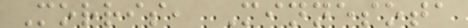Morris, Minnesota
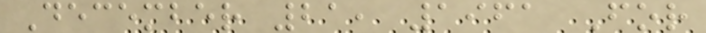December 21, 1961 For
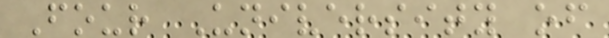Four University of
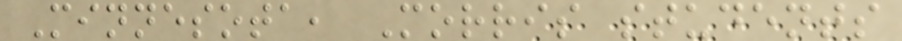Minnesota, Morris students
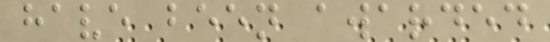have been awarded
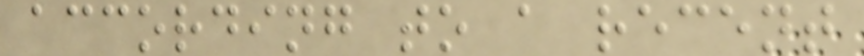according to a recent
